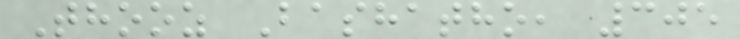Thooz Bashatho, 305
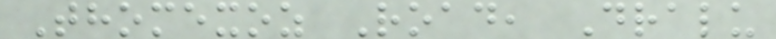Thomexoz Road, Dralu
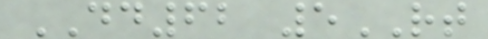DD62 5RT
